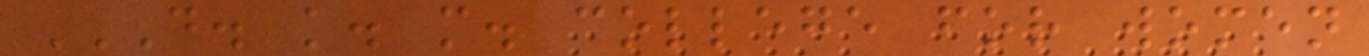D. K. M. COLLEGE FOR WOMEN
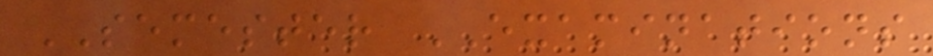SEMESTER EXAMINATIONS
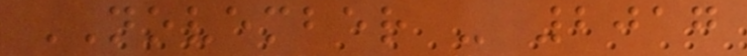NOVEMBER - 2017
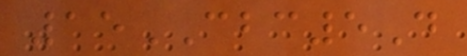15CBC5D
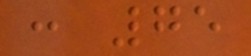: 75
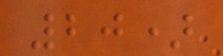20)
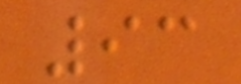93
